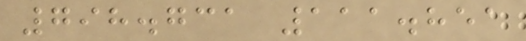798.731 111.851
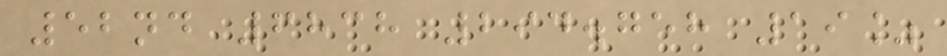52nd 6838 294.758 19%
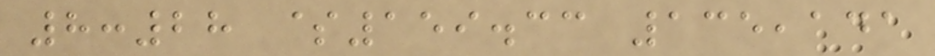8:28 $159.33 135,141
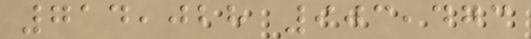714,028 903,473
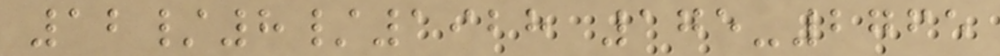12/8/1928 175-2765
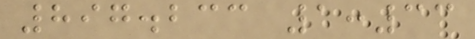897.233 1:33
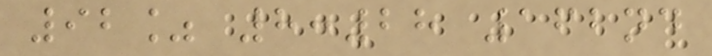92% 8:28 162nd
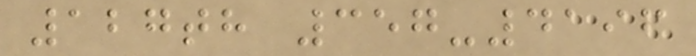127th 357-4196
